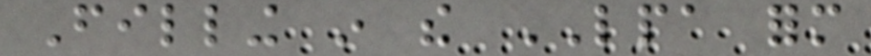Filling in the LPA form
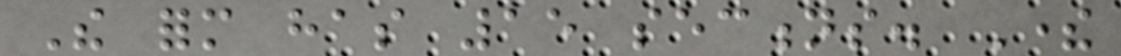The form has 15 sections. There
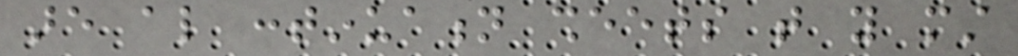are also continuation sheets that you must
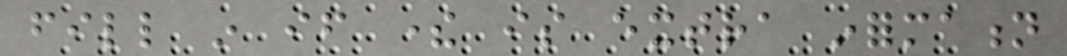fill in if there is extra information
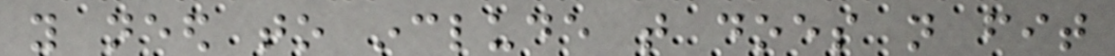you need to include that does not fit
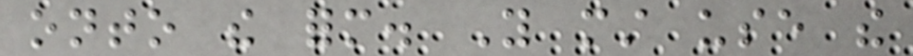onto the form. You must use the
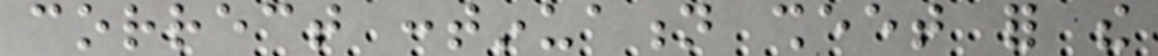correct continuation sheet for the
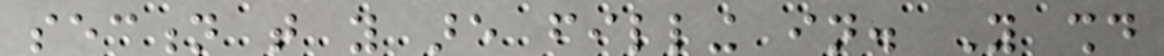section that you are filling in. You should
